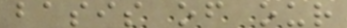basis of our
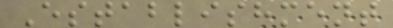Establishment
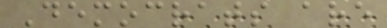Democrats are
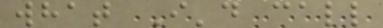what I'd call
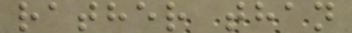rather than
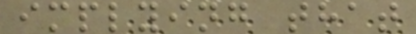implying that
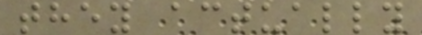they actually
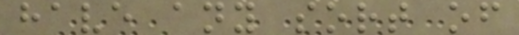have any sort of
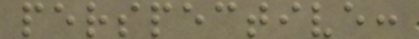perspective:
